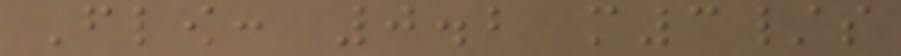Flow: 0.2 m3/s
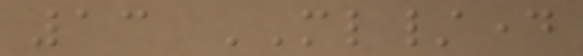13 ML/day
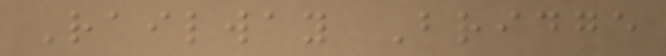Railway Bridge
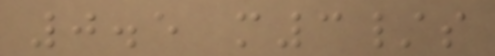0.5 m3/s
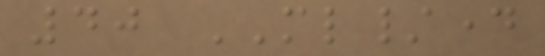40 ML/day
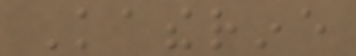Katherine
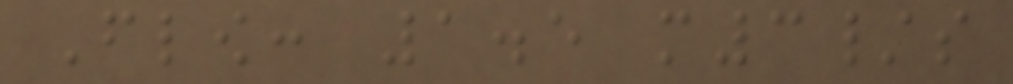Flow: 1.5 m3/s
